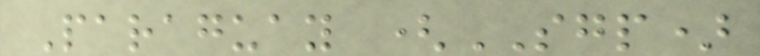Paraguay (SGP)
